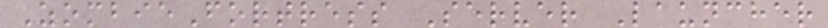ZombieFortress Server Launcher
